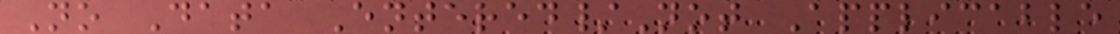No Data Entered/Not Applicable
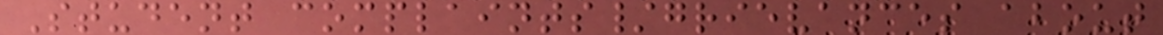Student complaints/grievances about
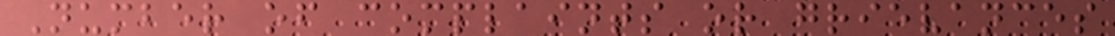Number of complaints or grievances
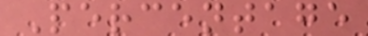Percentage
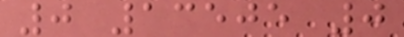0 13505 0
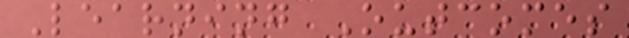Learning Outcomes
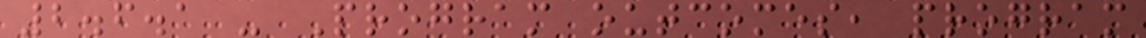2.6.1 - Program outcomes, program
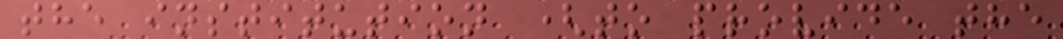the institution (to provide the
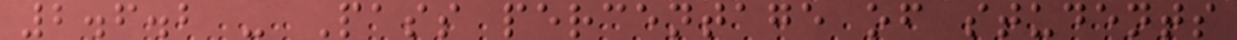2.6.2 - Pass percentage of students
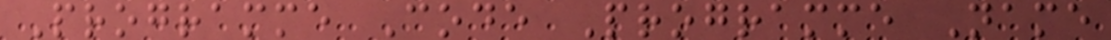Programme Code Programme Name
